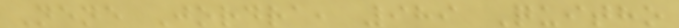Nene Jordra, 989 Quitho
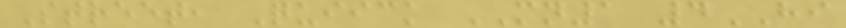Street, Quiick MN1 4HI
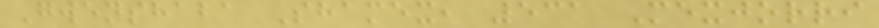Gwenshaba Shamex, 531 Mexjorri
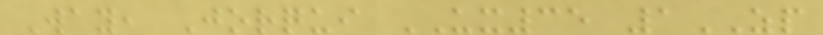Way, Jorqui UX35 1ZP
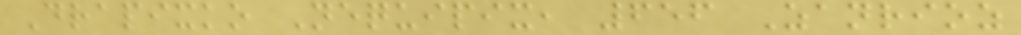Drapixko Nequipix, 656 Zanrioz
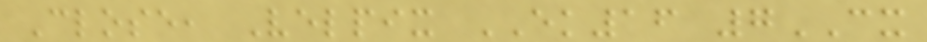Close, Velpix EK16 7CX
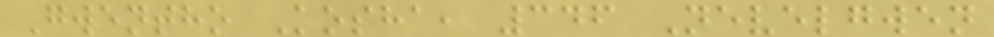Gwentho Kosha, 346 Nevelgwen
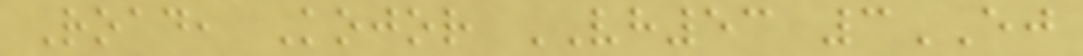Road, Kojor VH53 3EJ
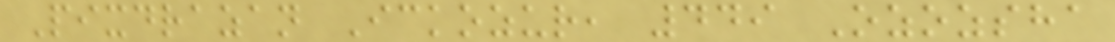Pixdrazan Ickozur, 449 Ozozsha
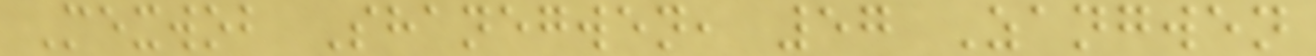Mexwob Shanegwen, 57 Zangwen
